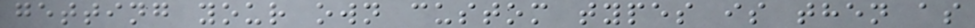getting your own custom types is then as
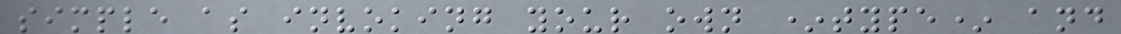simple as invoking your own *type* and
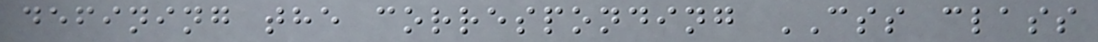defining the corresponding CSS class
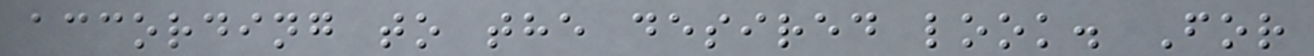according to the desired look. For
